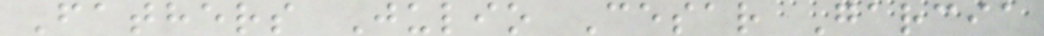Fathers Julio Cesar Garcia
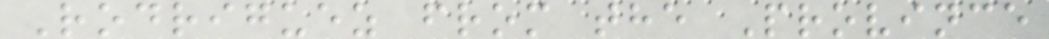Rodriguez from the Province
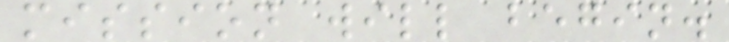mission will begin.
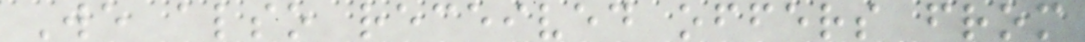We also received offers from
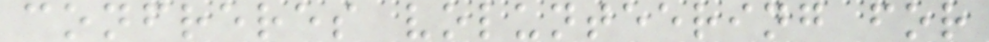confreres volunteering for
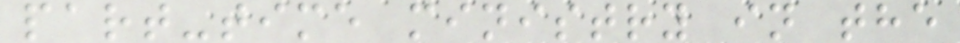part-time ministry in the
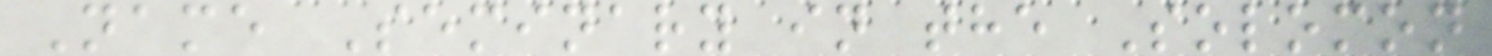Name Seminary in the Solomon
